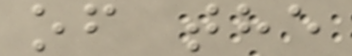of the
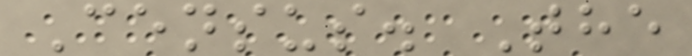Census. The
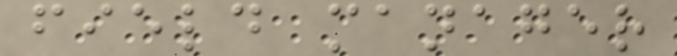field manager
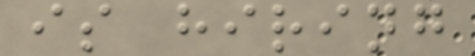is hiring
